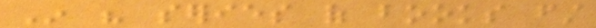In his series of books first
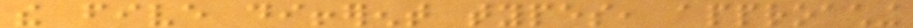the five different types, approaching
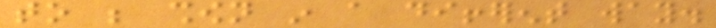to be shown in a different way.
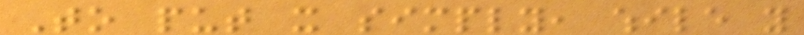To put it simply, while you
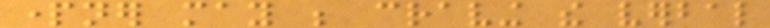partner may be craving the verbal
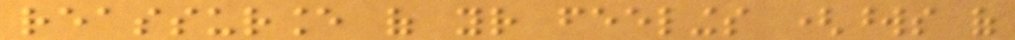reassurance of your feelings (words of
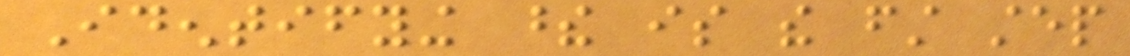Identifying these is the first step
